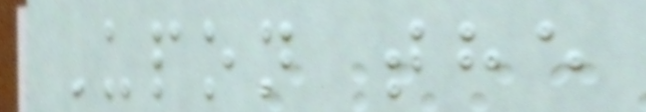Upon the
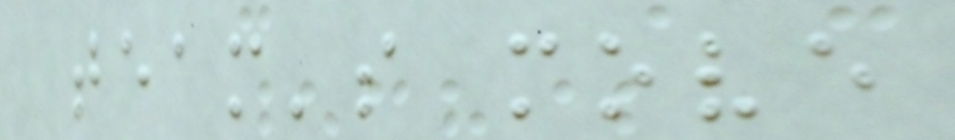team's move
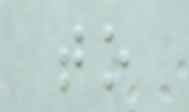to
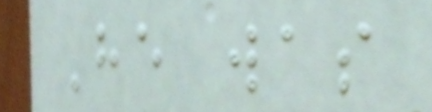He was
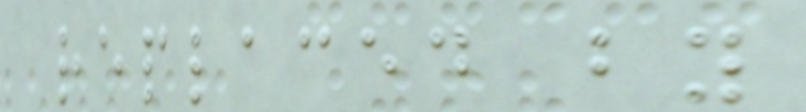replaced by
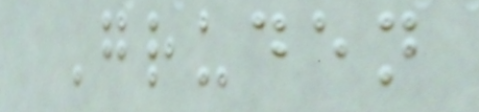Gruden
